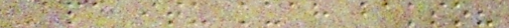Apa itu kuah bakso?
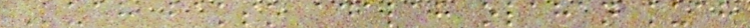Kuah bakso adalah olahan kuah
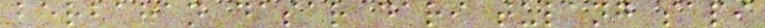berbahan dasar dari tulang sapi
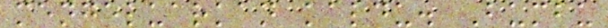mengeluarkan kaldu. Bumbu
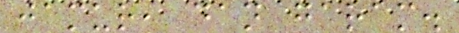jamur, dan garam.
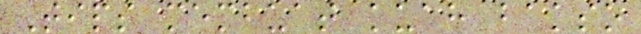Tips membuat kuah bakso
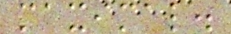maximal.
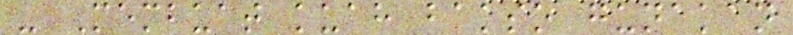- Membuat kuah bakso gunakan
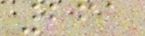261
